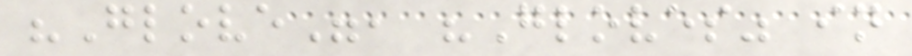"Glove", "Gloves" in
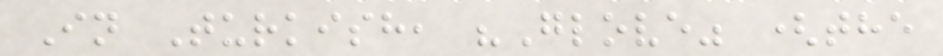In Turkish, "Glove" (the
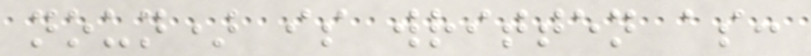noun) is written as:
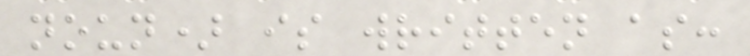noun) is written as:
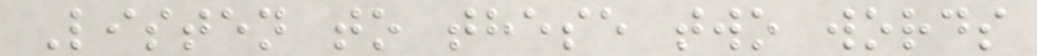Listen to these two words
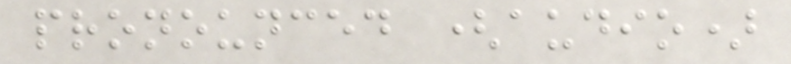pronounced (audio)
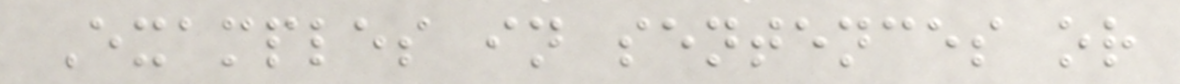Examples in sentences or
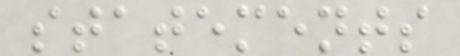statements
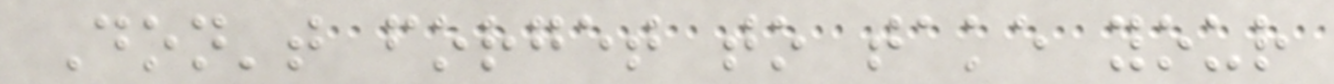Don't forget to take your
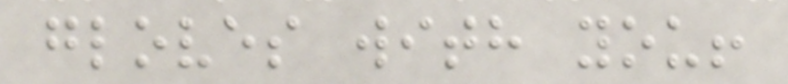gloves with you!
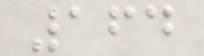164
